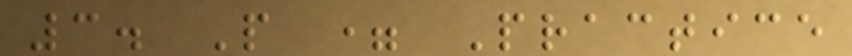3. P = Practice
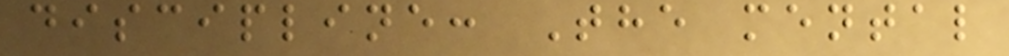discipline: The mental
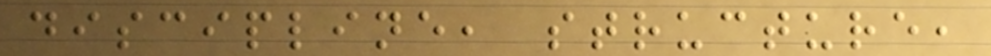discipline, structure,
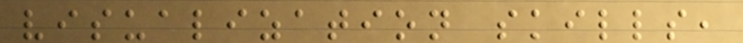visualization skills,
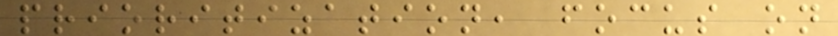prioritization, focus on
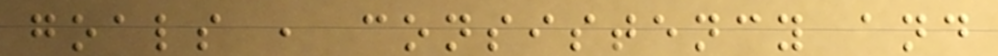goals , consistency and
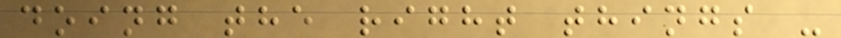doing the right things -
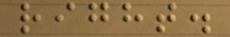right.
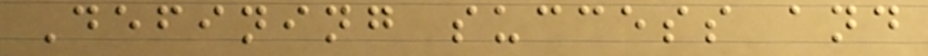Defining success and
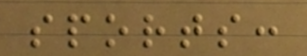sports:
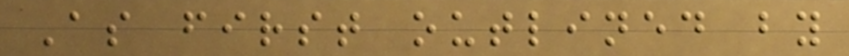As first outlined by
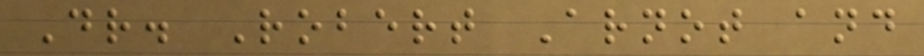Dr. Robert Arnot and
